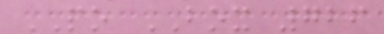PO BOX 726
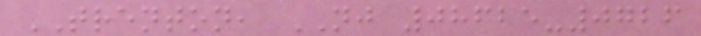TRENTON, NJ 08625-0726
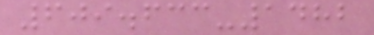609.633-1482
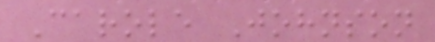Carole Johnson
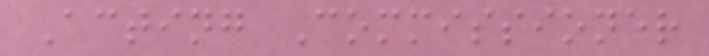Acting Commissioner
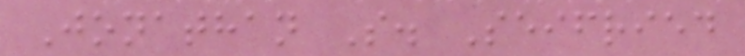Jonathan S. Seifried
